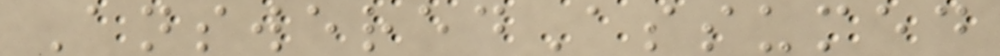AnsweredAssumed
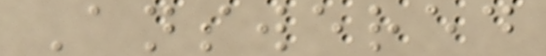Answered
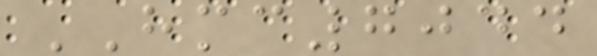HMC7044
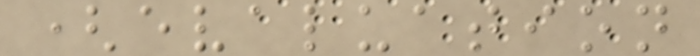(evaluation
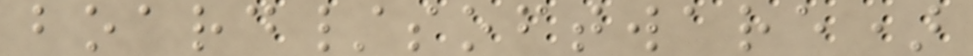board/software)
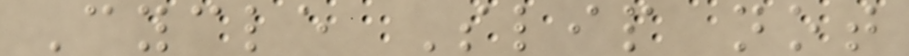Cycle Slip not
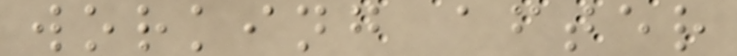working after
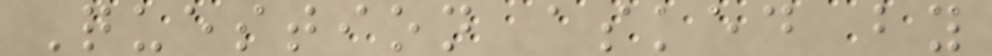Question asked by
